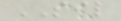SIL
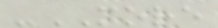-MORE
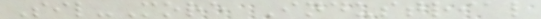Sil-More Industrial
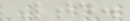Ltd.
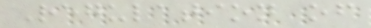Regulation of
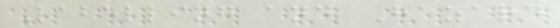Labelling and Hazard
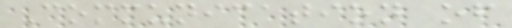Communication of
